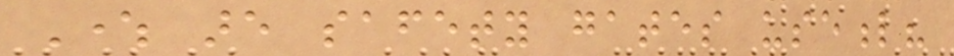Where are safety gates useful?
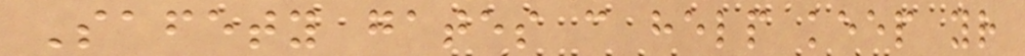Safety gates can help keep your
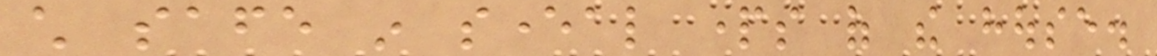child safe in several parts of the house.
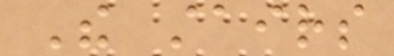The stairs
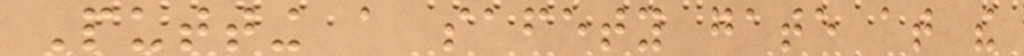Putting a safety gate at the
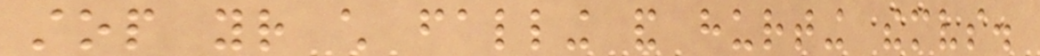stop your child falling and hurting themselves.
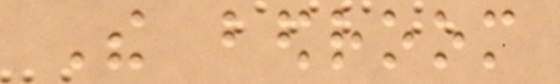The bedroom
